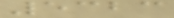5323
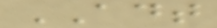ADT
